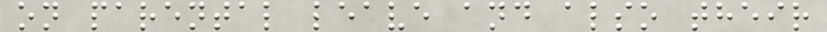on parental leave and also their
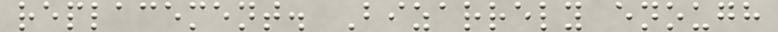replacement. Bizarrely enough
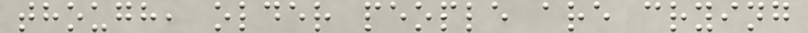though, older people are crying
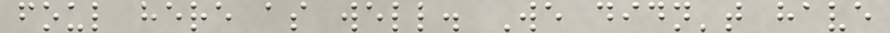foul here as well. We didn't have
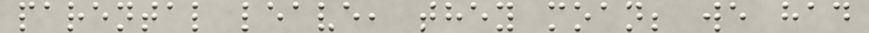parental leave, they moan; we had
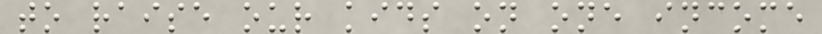to raise our kids on one income
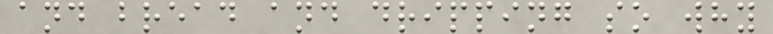and bread and dripping so why
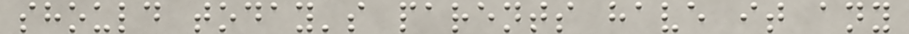should today's parents have it any
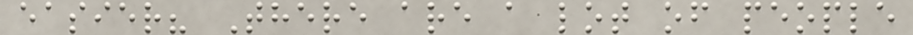easier? There are a lot of people
